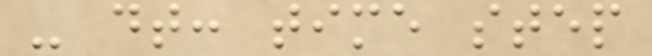- dt: time step
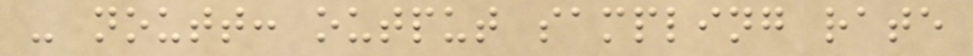- noutt: output sampling rate
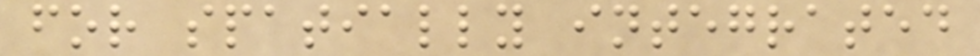for spatially integrated
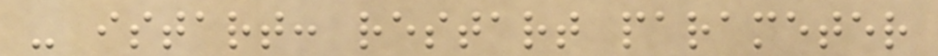- istart: restart parameter
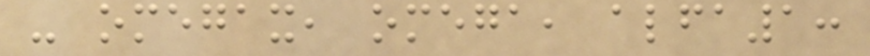- omegax, omega, alfa1:
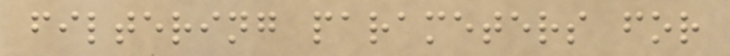filtering parameters for
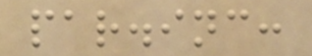par.inc:
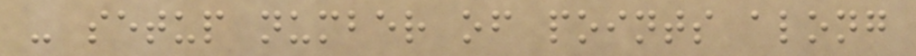- setup number of points along
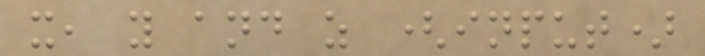x, y and z (input)
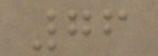76
